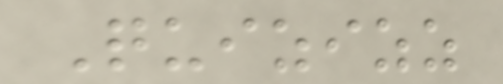Quizizz
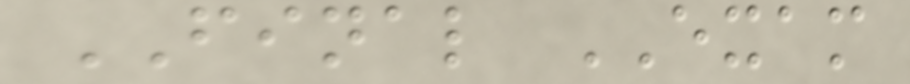FINAL EXAM
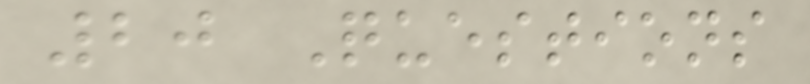20 Questions
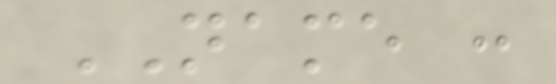NAME :
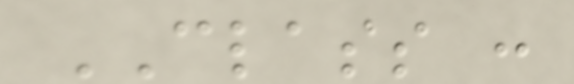CLASS :
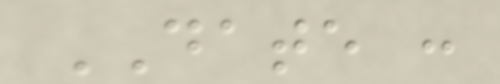DATE :
